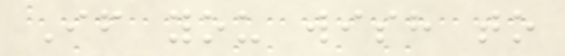If you wish to
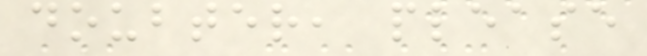doubter, please
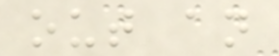out an
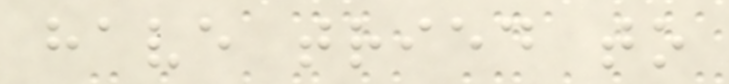have tried to
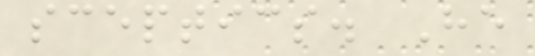sceptics. He
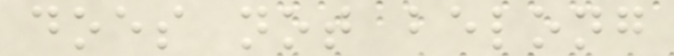does not belong
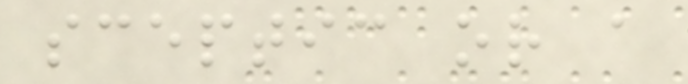sceptic or a
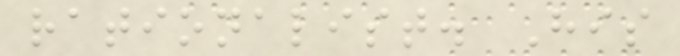rationalist. His
